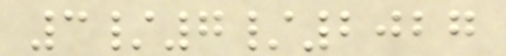3/7/2027
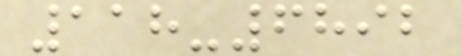118-6892
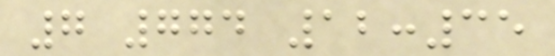7 774 12:35
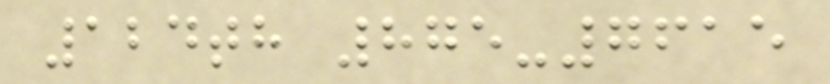124th 875-7615
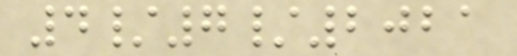4/7/2021
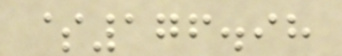$176.98
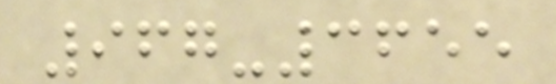967-3655
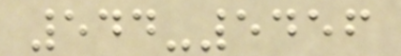544-5456
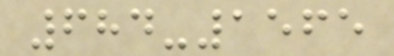684-1565
